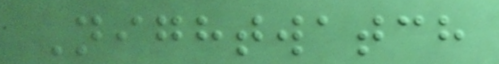Nightwatch
